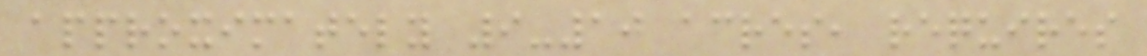approximately 9-10 acres, requires
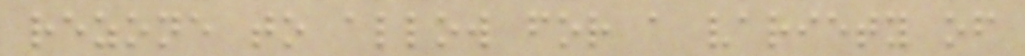rezone to allow for a variety of
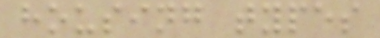housing types
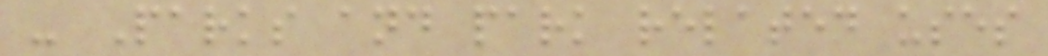- Parks and park related uses
